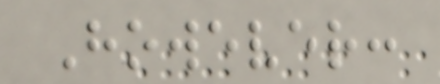However:
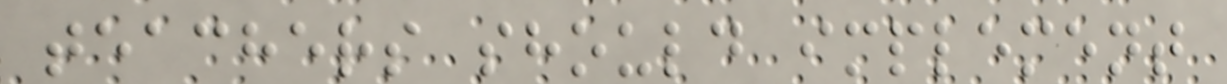teachers should implement
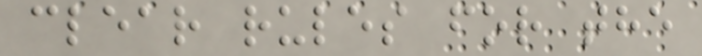clear rules for the
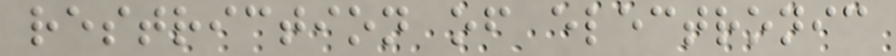restriction of electronic
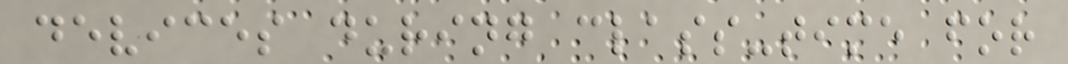devices during class-time for
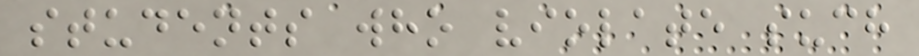students who violate such
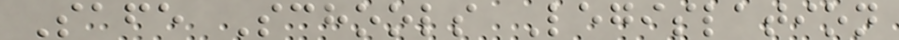Safe Schools Legislation
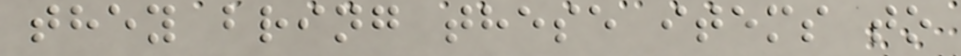they bring these items to
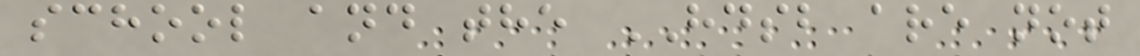school and the HDSB are not
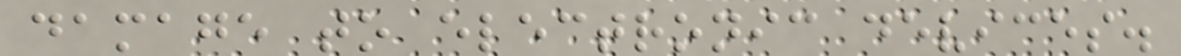damage to electronic devices.
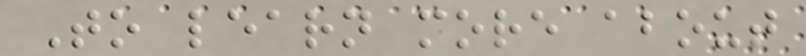To learn more about
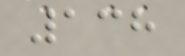138
